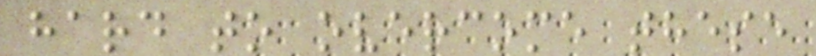hard to overcome these
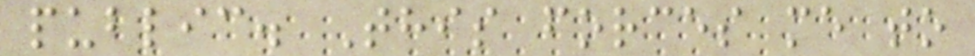public. This forces me to
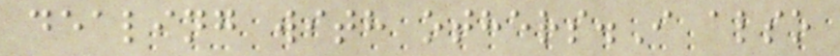dealing with others.I also
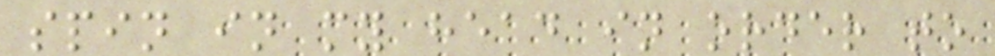spin in my head in order to
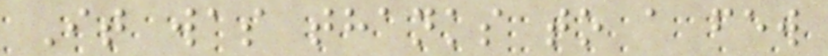It was thanks to a few
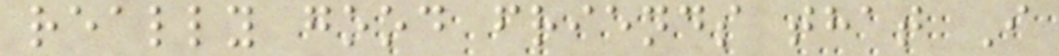really good friends that I
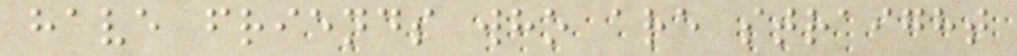have friends who are straight
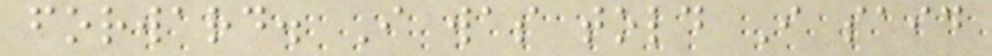forward. I was told I said
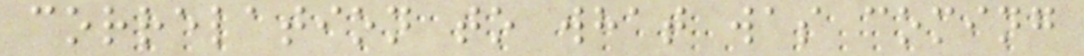correlation to what was coming
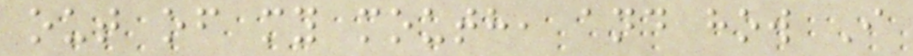out of my mouth, and how I
